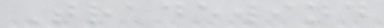Tradewind
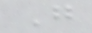G
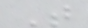T
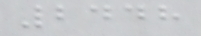2448
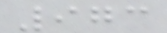973
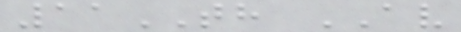11TH AV
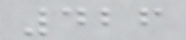426
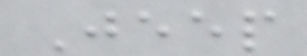Jeep
